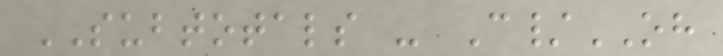SUBTOTALS - C/OH
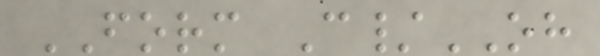FORM C/OH
